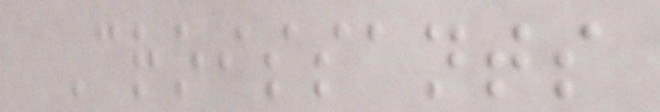Croissants
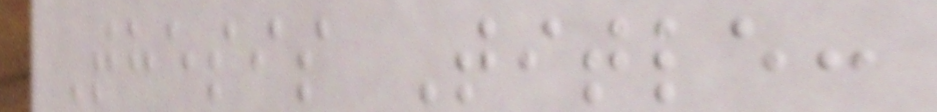Thesis Title:
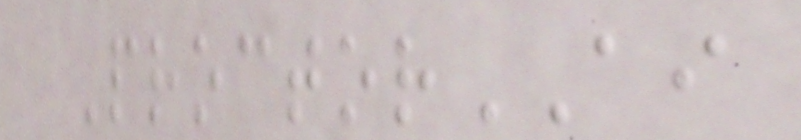ProctorAI
